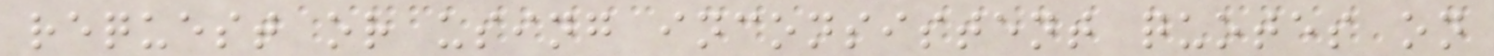request or using inconsistent quotes on
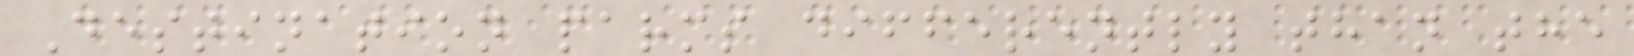Destination parms differently than the
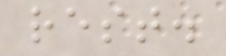rest.
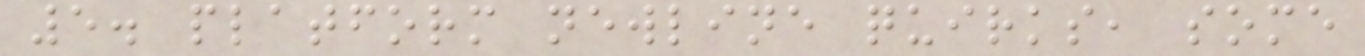5. platform newline quirks, some
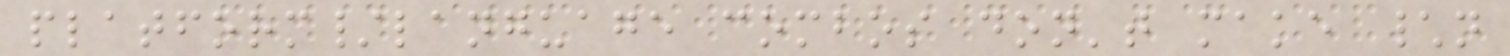platform/language combos don't make \n
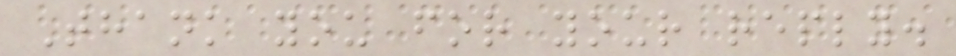Thank you for your reply.
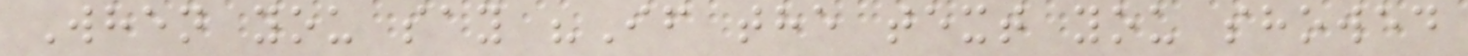When you say "If the text you showed
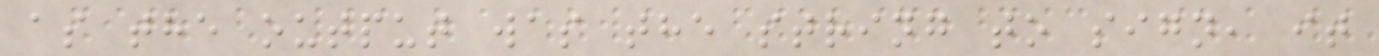as the output was the string to sign, it
